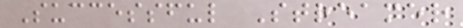Successful Streamer
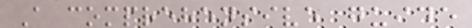A comprehensive guide
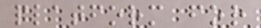platform for
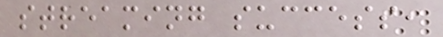streaming success,
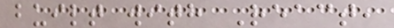built with React,
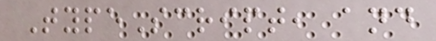TypeScript, and
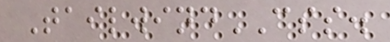TailwindCSS.
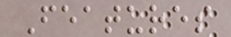Features
